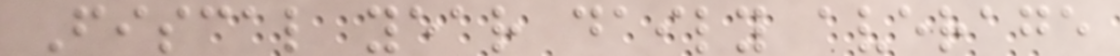Fiscal year daily average
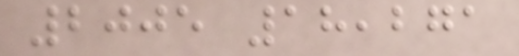2005 18,271
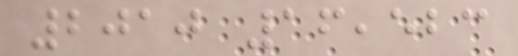2010 16,523
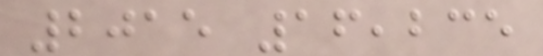2015 16,235
